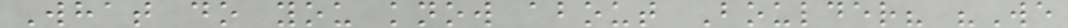What do you know about Boulder? "We
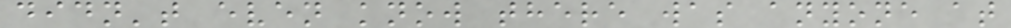didn't even know there was anyone at
